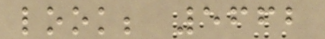look; 5662
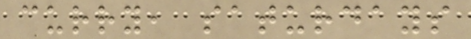curry, saturdays
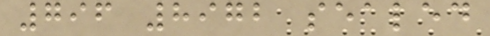796 8972 sealed
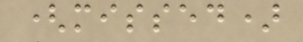(missed)
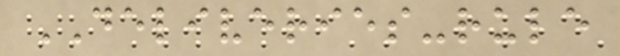DELIVERIES-rule
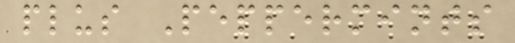plus Peppermints
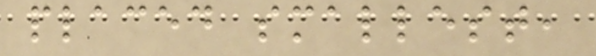placed smallest,
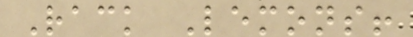Rack Lemons!
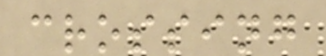crossing
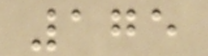175
